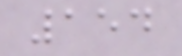154
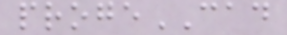progeCAD
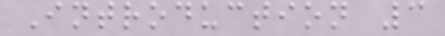Introduction 3
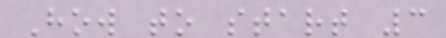How to start 3
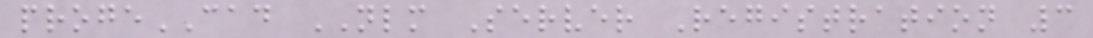progeCAD NLM Server Registration 3
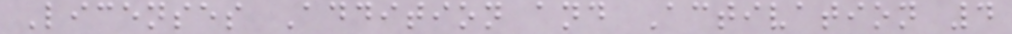Licenses Addition and Activation 4
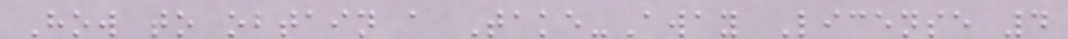How to obtain a Take-Away License 4
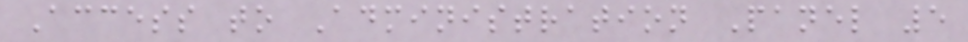Access to Administration Panel 5
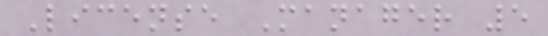License Manager 5
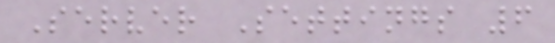Server Settings 6
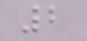2
